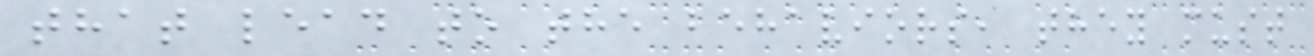that lead to the behaviors, they must
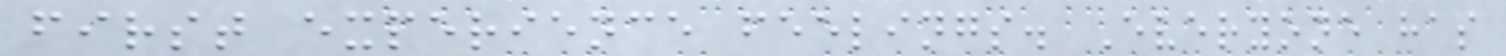first experience feelings. Everyone has
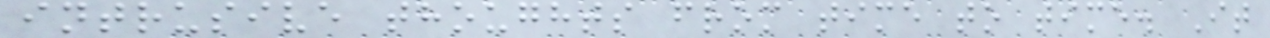intrusive thoughts from time to time. It
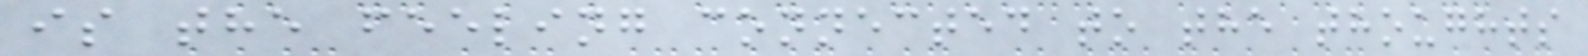is the feeling connected to the thoughts
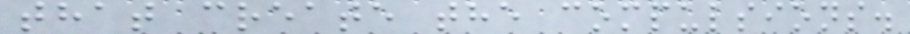that create the compulsions.
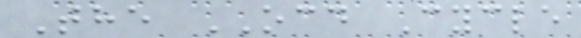The OCD Cycle
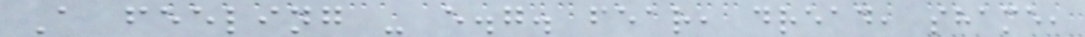A feeling - e.g. fear, dread, shame,
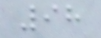98
